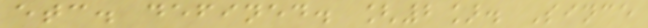etc. defined. [2]. Since
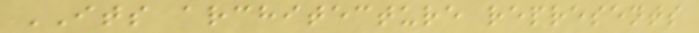ITS architecture represents
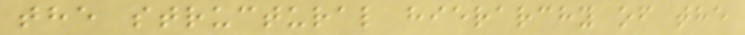the structural hierarchy of the
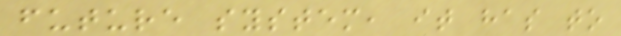future system, it has to
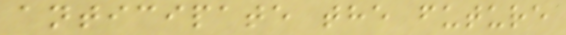anticipate the future
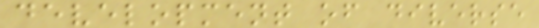development of diverse
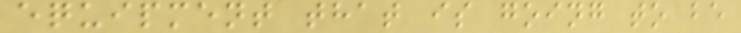equipment that is going to be
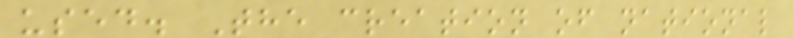used. The creation of national
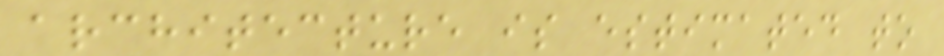architecture is estimated to
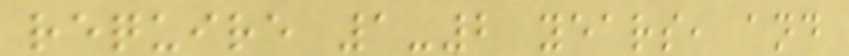require 1-2 years, and
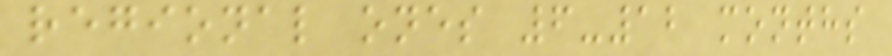regional ones 6-12 months
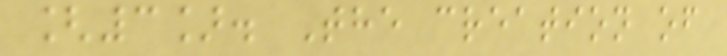[3]. The creation of
